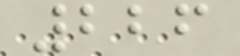226
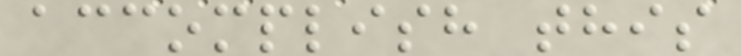accomplish this
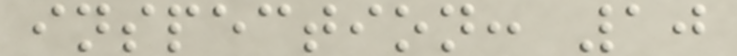inspection: 10
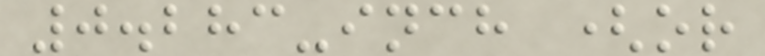0.283-inch (or
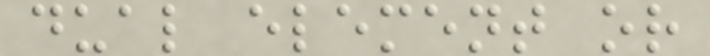dual element or
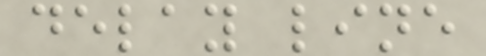delay line
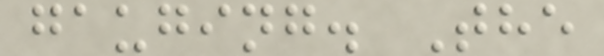gauging. The
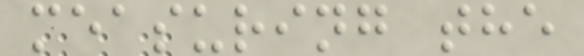measuring the
